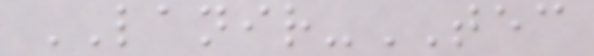LANIR-TEC
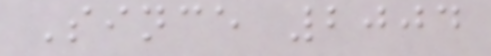Since 2004
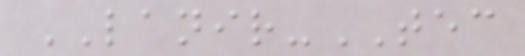LANIR-TEC
